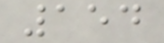154
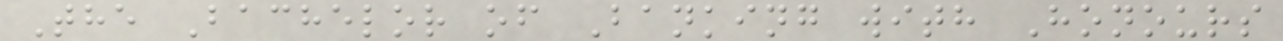The Bachelor of Banking with Honours
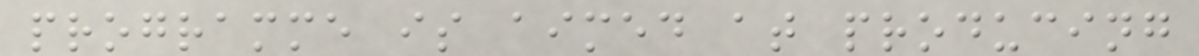programme is aimed at producing
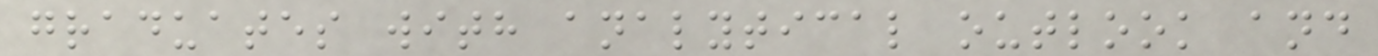graduates with analytical outlook and
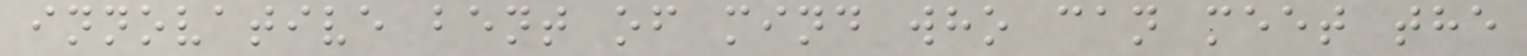innovative bent of mind who can meet the
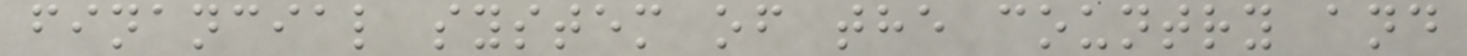financial system of the country and
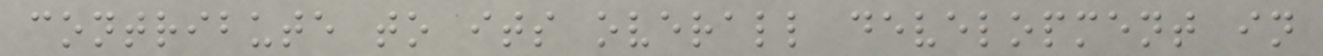contribute to its overall development in
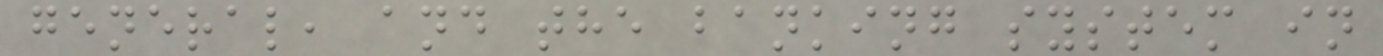general, and the banking system in
